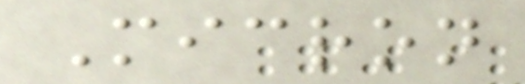Micron
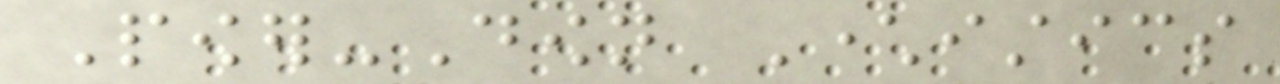Power-Down Characteristics
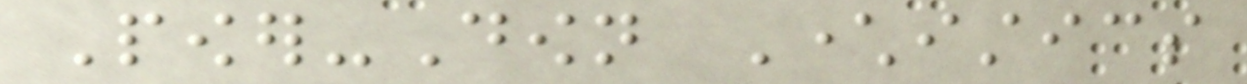Power-Down Characteristics
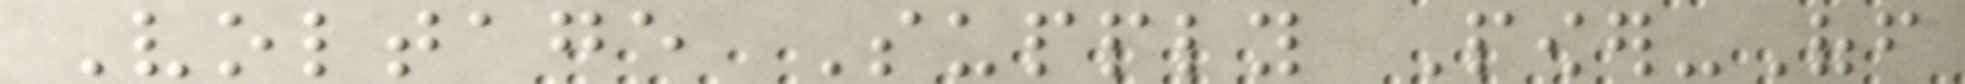Voltage Supply Power-Off
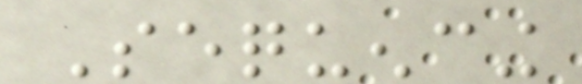Sequencing
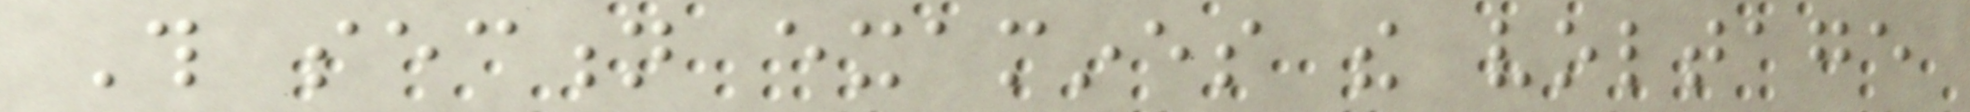This section examines the voltage
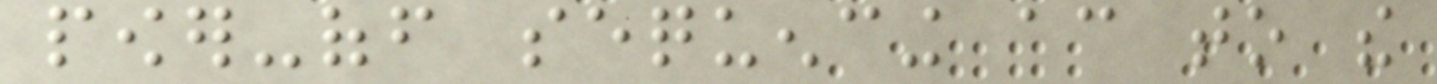power-off sequencing according to the
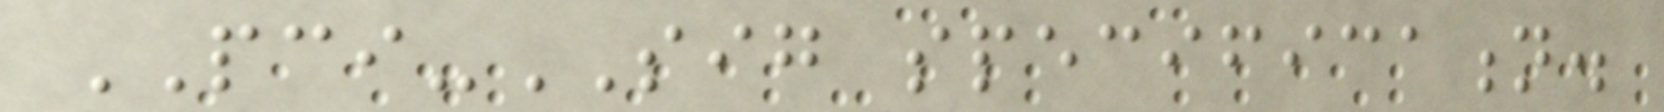PCI-SIG specification.
